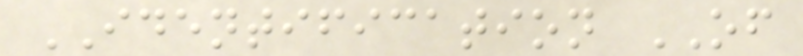IDENTIFICATION OF
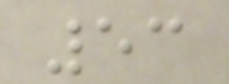53
